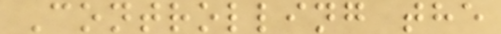Controlling the
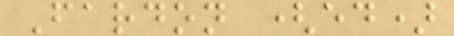Fardon (ed)
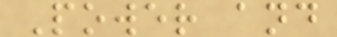Power and
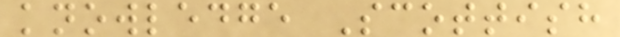knowledge Scottish
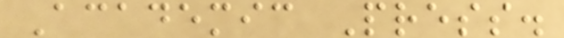Academic Press.
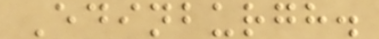Edinburgh.
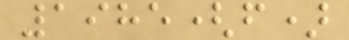1985(f)
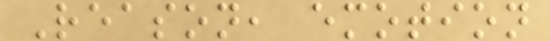Reason, emotion
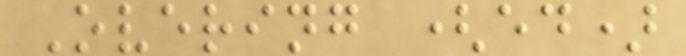Overing (ed)
